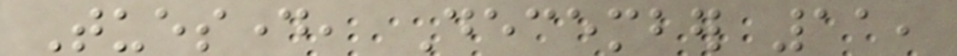Tuesday, December 11,
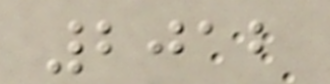2012
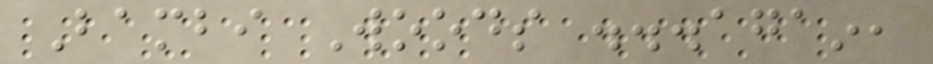Bambi Woods ...again,
